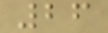26
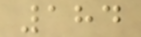184
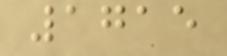1715
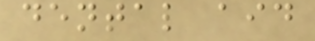dental aid
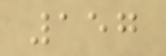157
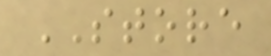STORE
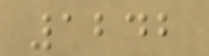1242
